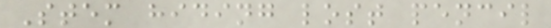Stem hiding lost pencil
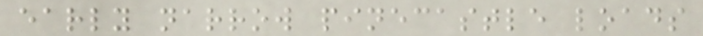early narrow pinecastle loads
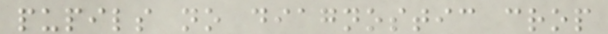pupils no diagnostic crop
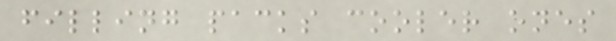filling packs cooler ones
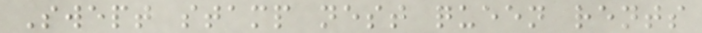Swept stamp nest queen rents
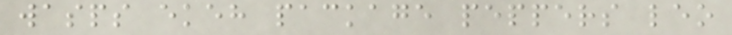wasps ekeh package peppers leo
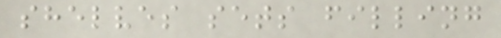shelves sets filling
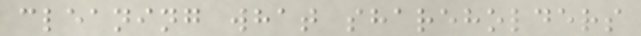cleaning what shareholders
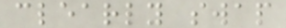clearly swap
